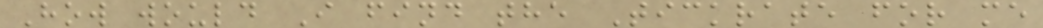How would I find the Tickrate for me
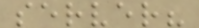server?
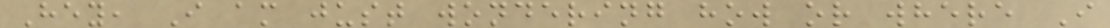Hey, I am just wondering how or where I
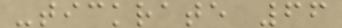-tickrate 66
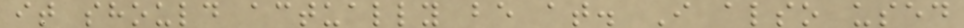it should actually be at. I also used
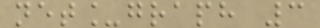net_graph 3
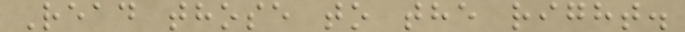Read those to the right.
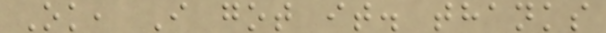Ok, I got it. thanks
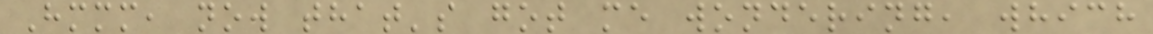Hmmm, now that's got me wondering, which
